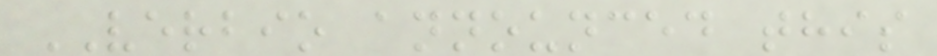VERBIO announced this
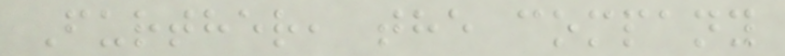Further, the company
